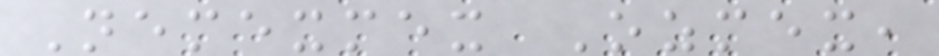Nemexmex Ozmex,
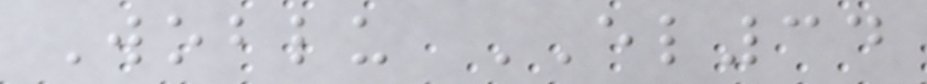Woblu EL34
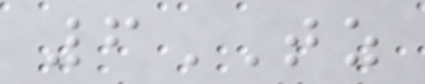6TZ
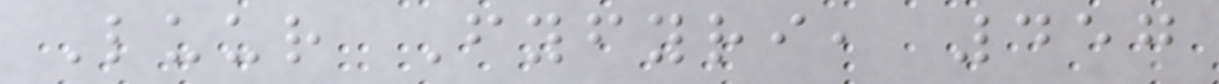Luur Fyfyri, 457
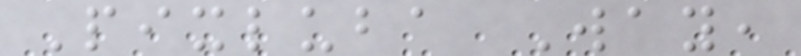Pixluba Way,
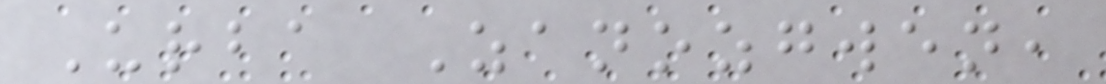Urba Zanozgwen,
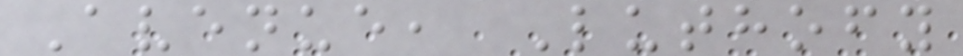Avenue, Luthofy
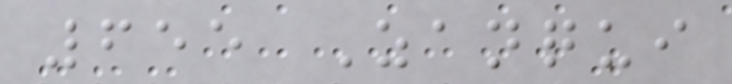655 Zanqui
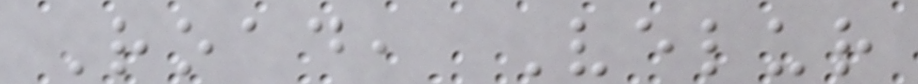Road, Velur
